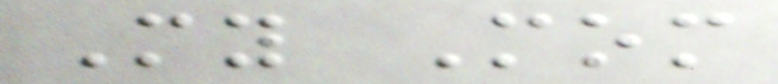My Mom
